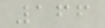166
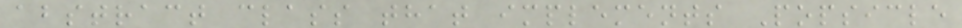abstract class that implements Popsicle
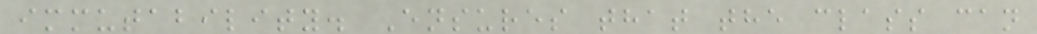immutability. Ensures that the class can
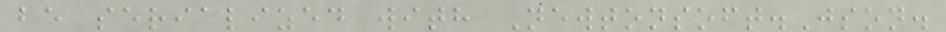be serialized with Newtonsoft.Json.
